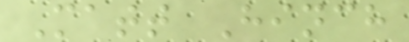Matt Hinch
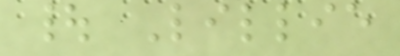| Lillie
